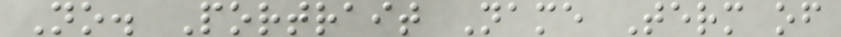No. Portrait Name Term of
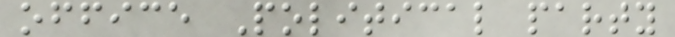office Political party
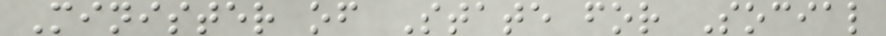Minister of State for Social
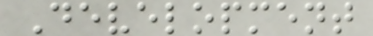Development
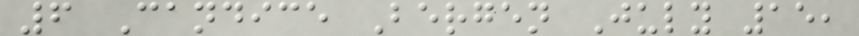6 Candice Bergen July 15,
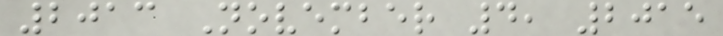2013 November 4, 2015
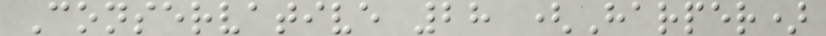Conservative 28 (Harper)
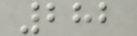282
